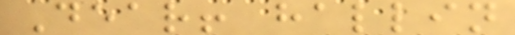Dear! hallin
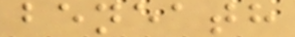beneath
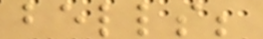bells;
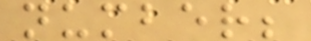number;
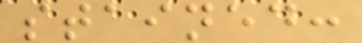stained:
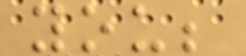you;
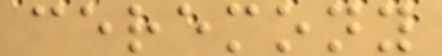ceremony
